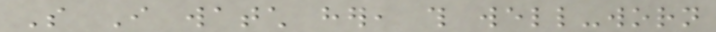So I watch her, this well-worn
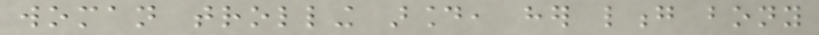woman trolling around, her long bony
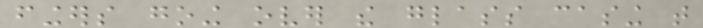fingers going over the glass casing that
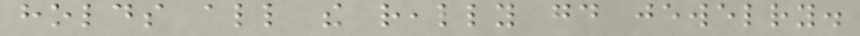holds all the really good jewelry.
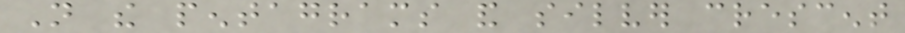Not the pentagrams and silver crescent
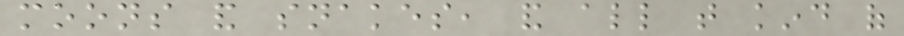moons and snakes, and all that kind of
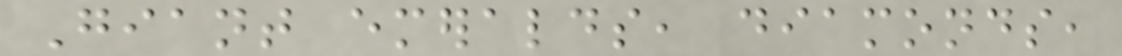Giant emeralds, diamonds,
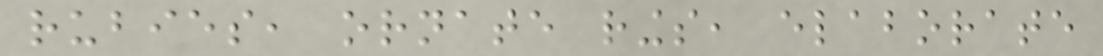rubies, ornate rings, elaborate
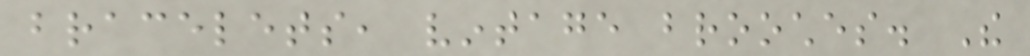bracelets, vintage brooches. The
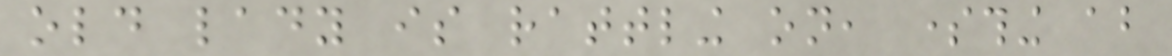old lady is rattling on, something about
